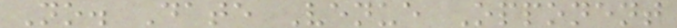No. Date Venue Opponent
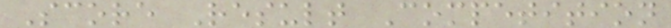Score Result Competition
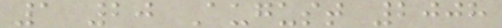1 20 August 2008
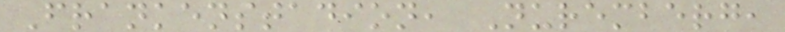Frankenstadion, Nuremberg,
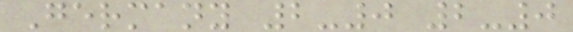Germany 2-0 2-0
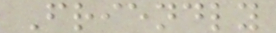Friendly
